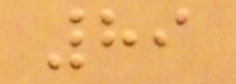89
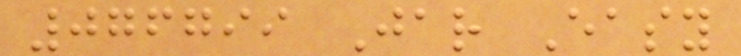076799 Jar Easy
